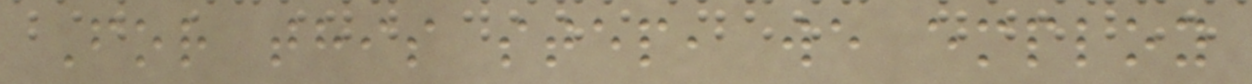For this step, we employ
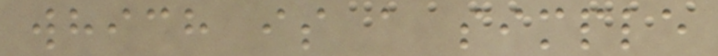which is a simple
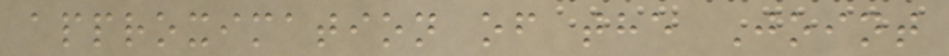approximation of the Joint
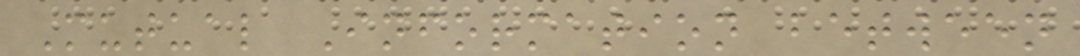Mutual Information between
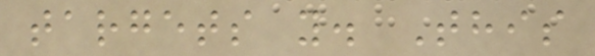targets y. This
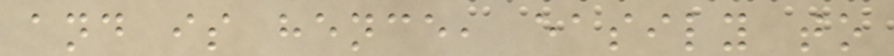and is hence, easily to
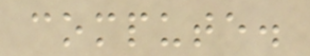compute.
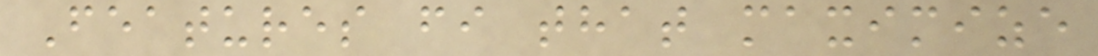Features fi that maximize
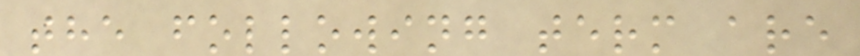the following term are
